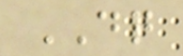DQ
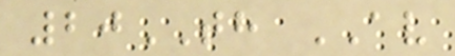20TH AV
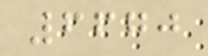6670
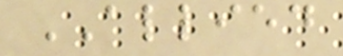ALLIED
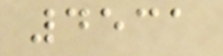4531
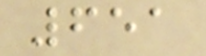651
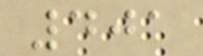401
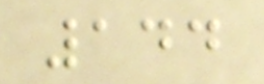144
